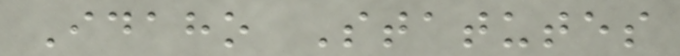Idaho Statutes
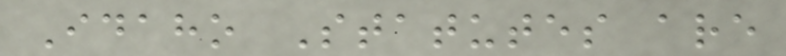Idaho Statutes are
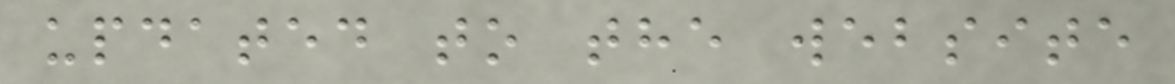updated to the website
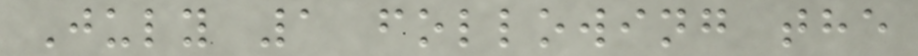July 1 following the
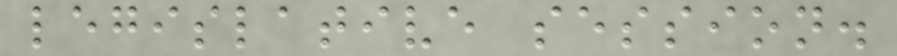legislative session.
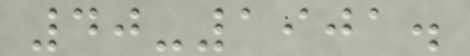40-1901.
